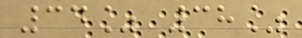34% 38%
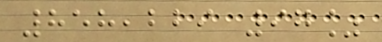858,229 97%
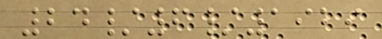24/6/1929
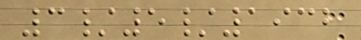3/5/1932
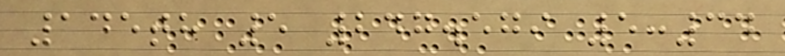145th 5 247.579 5:34
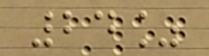24%
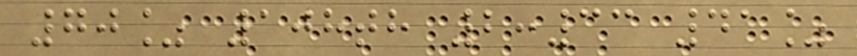70% 108th 2:33 41%
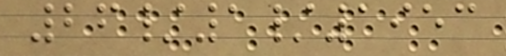26/1/1953
